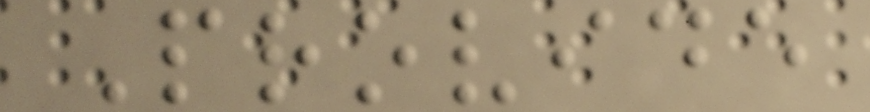Provide
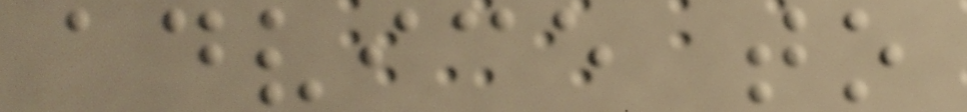advice to
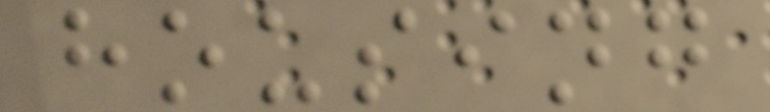housing
